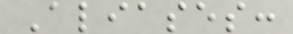Aliases:
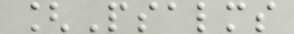[Psalms
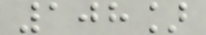108]
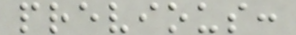previous:
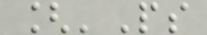['Ps
